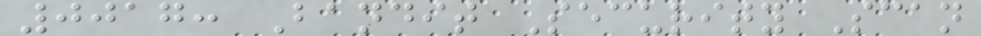0017: Bandit Security Scan
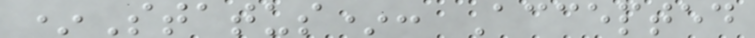*Status*: Accepted
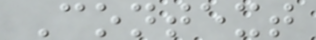Context
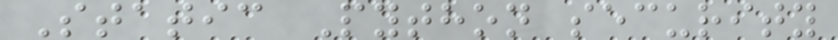Static Python security
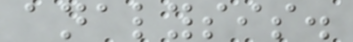analysis.
